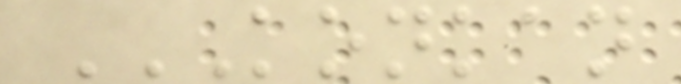KONKAN
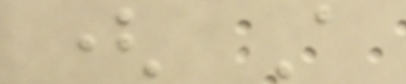( A
